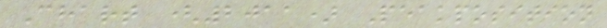Chart (2011) Peakposition
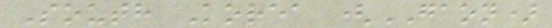South Korea (GAON)
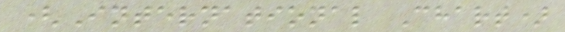(International Chart)
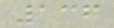136
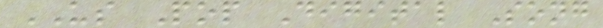US Pop Digital Song
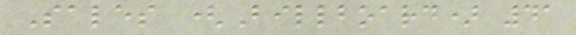Sales (Billboard) 41
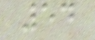54
